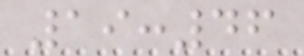19:46
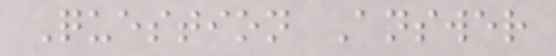Question Answer
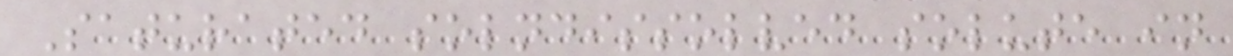Saturated solndissolved solute in
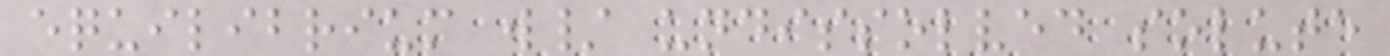equilibrium w/ undissolved solute
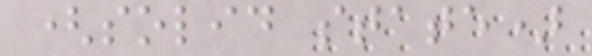(solid state)
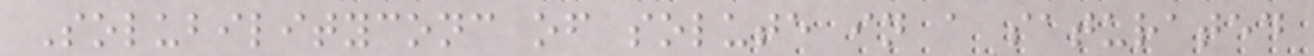Solubilityconc of solute in a saturated
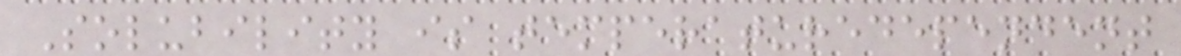Solubility is temperaturedependent
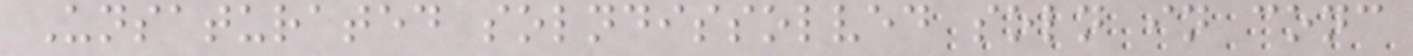Unsaturated solndissolved soln in conc
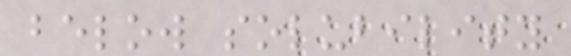below solubility
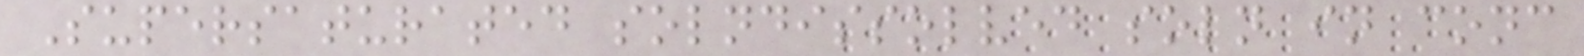Supersaturated solndissolved soln in conc
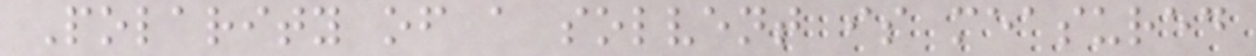Polarity of a solvent is measured
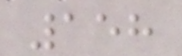158
